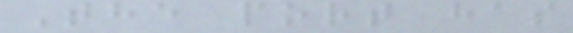The port has
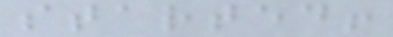started!
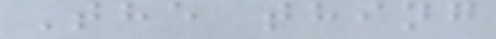The thing
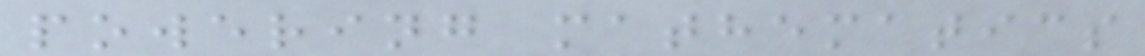powering mathematics
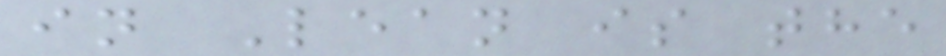in Lean is the
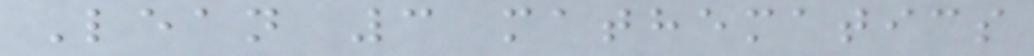Lean 3 mathematics
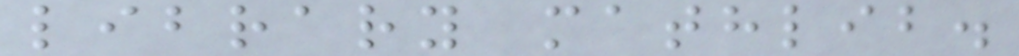library mathlib.
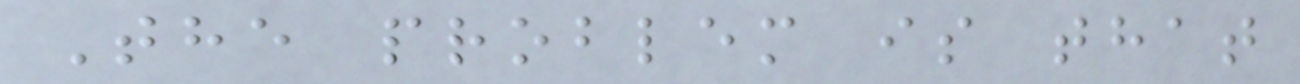The problem is that
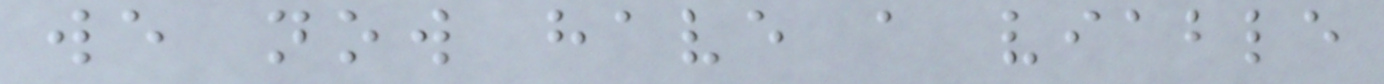we now have a viable
